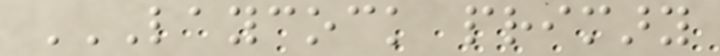LAYCOCK PRIMARY
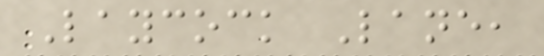Laycock Lane,
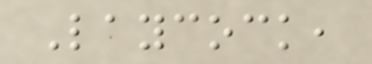Laycock,
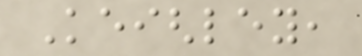Keighley,
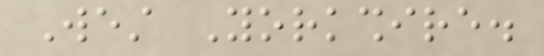West Yorkshire.
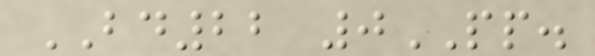BD22 0PP.
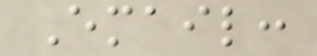Email:
